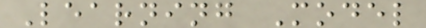Learning Model
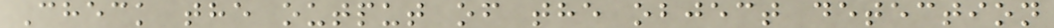Check the output of the object detection
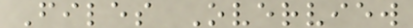Files Overview
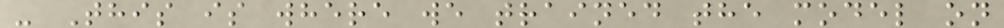- This is where we trained the model on
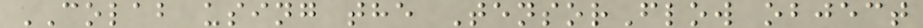COLAB using the TensorFlow object
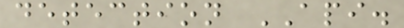detection API.
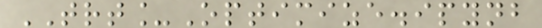TRT_Optimize.ipynb
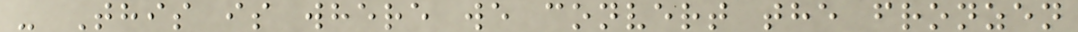- This is where we convert the fronzen
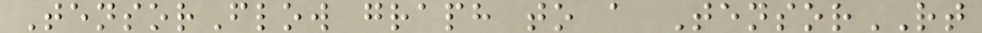TensorFlow graph to a TensorRT
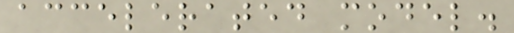accelerated model.
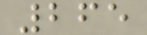265
